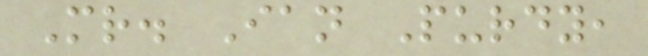Mr. Ian Purdy,
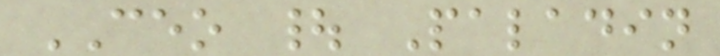CEO | Paladin
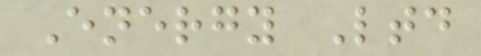Energy Ltd
